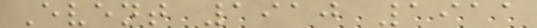Event 1910 1911
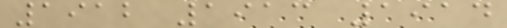1912 1913 1914
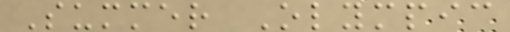Summer Olympic
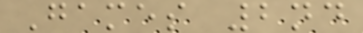Games 2nd
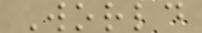World
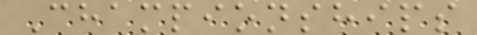Championships
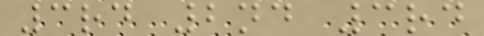3rd 2nd 3rd
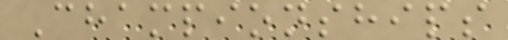Championships
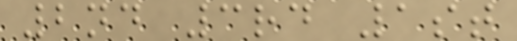2nd 3rd 1st
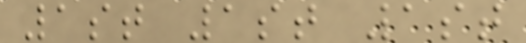1st 1st 1st
